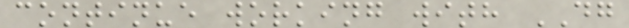continue working with DG
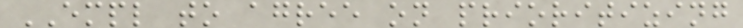EMPL to agree on prioritizing
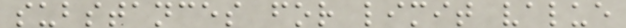substances for limit value
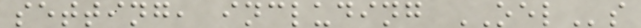setting, including OELs
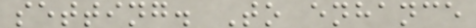setting. To enhance
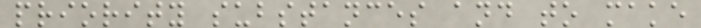priority substances and to make
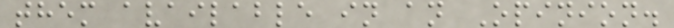them available in an Opinion.
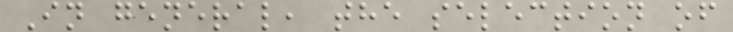In general, the selection of
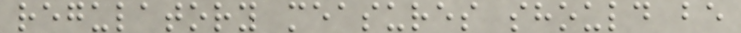regulatory measures should be
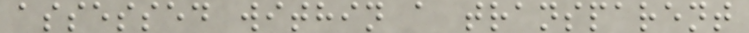assessed within a transparent
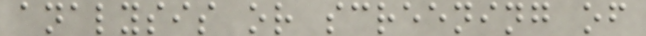analysis or screening of
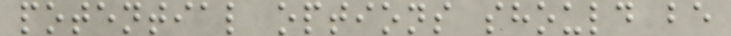potential options should be
